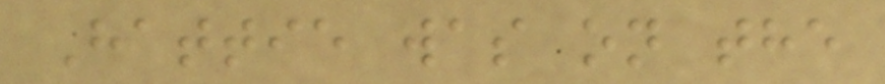Hattie was on the
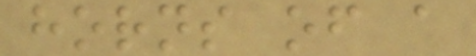horns of a
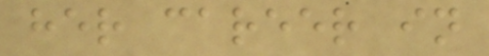her career in
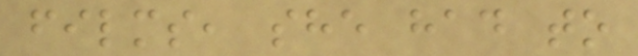films, she had to
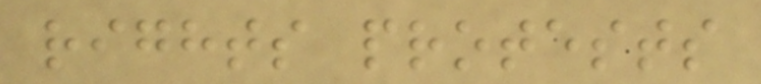rights protests
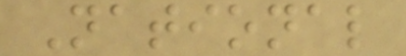National
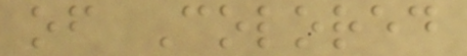of Colored
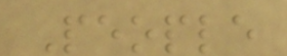People
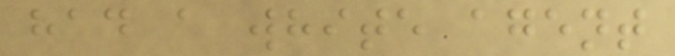had a white agent
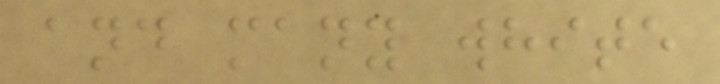and many white
